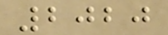2020
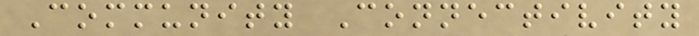Community Connectivity
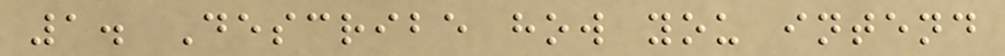1. Describe how you intend
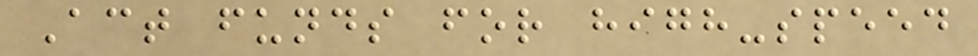Act funds for high-speed
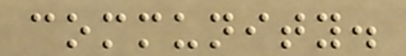community.
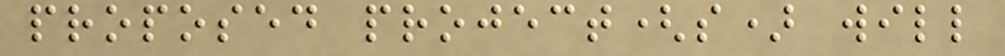proposed project(s) will
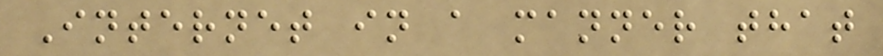Internet in a manner that
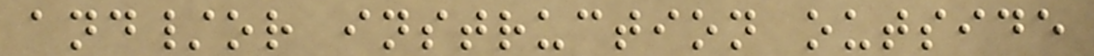and/or instruction outside
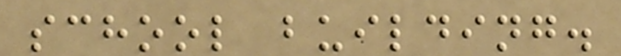school building.
